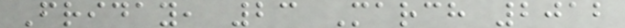Friday, 23 March 2012
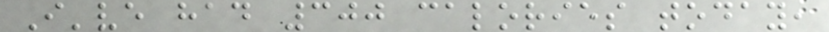I've had 300 calories today,
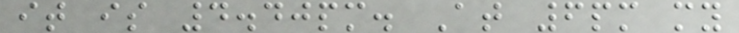it is 4.40pm. At 6pm my
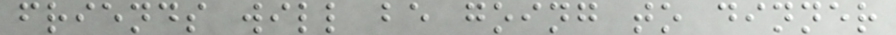friends will be going to dinner
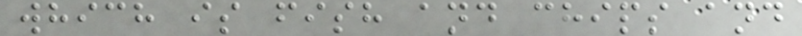which is fish and chips and
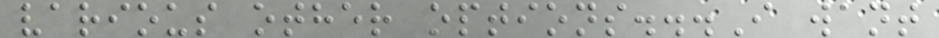various other options...I want
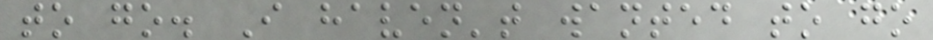to go. I haven't wanted to go
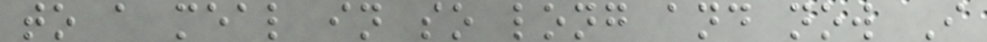to a meal in so long and now I
